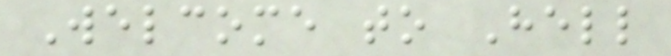Welcome to Hell
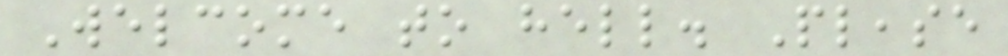Welcome to hell. Please
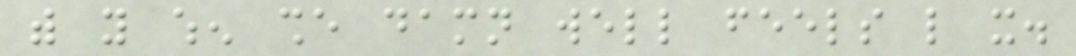with you when she damn well feels like it.
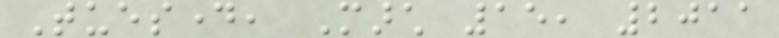Tuesday, March 15, 2011
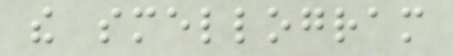the smellogram
